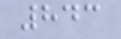843
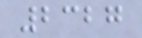2327
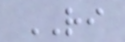RI
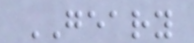GEARY
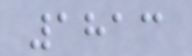1813
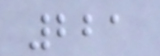221
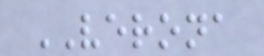VERONA
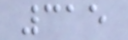315
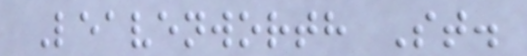Leavenworth St.
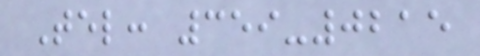Tel: 359-0215
